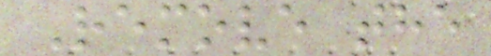Remove the
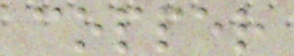copper
